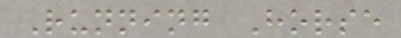Running Horse
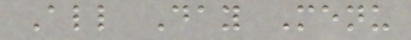All Day Menu
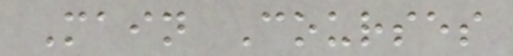Main Courses
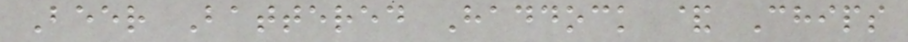Beer Battered Haddock & Chips
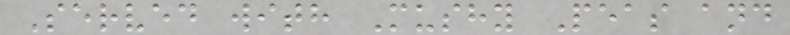Served with Mushy Peas and
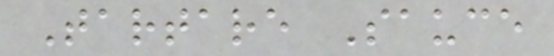Tartare Sauce
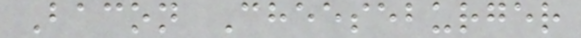Bacon Cheeseburger
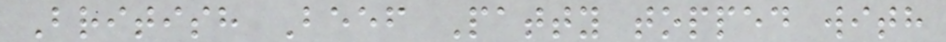British Beef Patty topped with
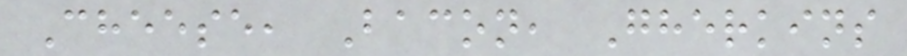Cheese, Bacon, Gherkins
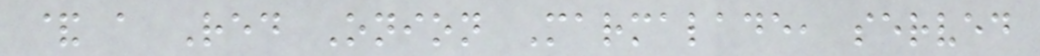& a Red Onion Marmalade, served
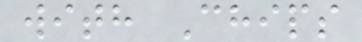with Chips
